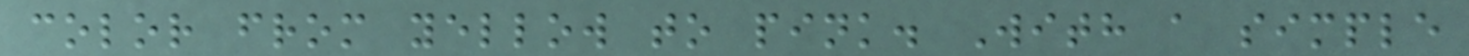color from yellow to pink. With a simple
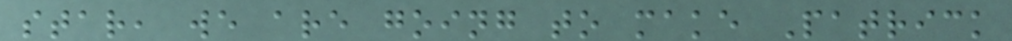star, we are going to make Patrick
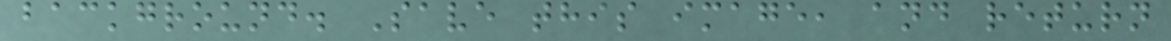background. Save this image, and return
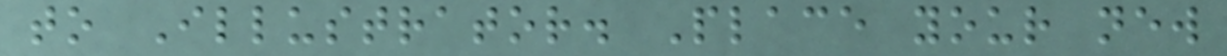to Illustrator. Place your new
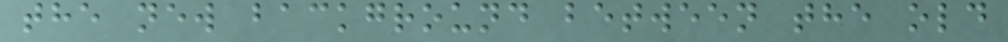the new background between the old
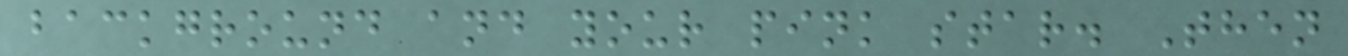background and your pink star. Then
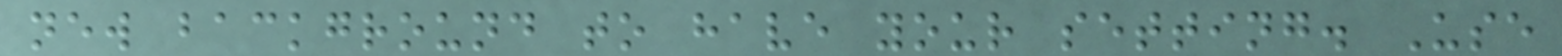new background to have your setting. Use
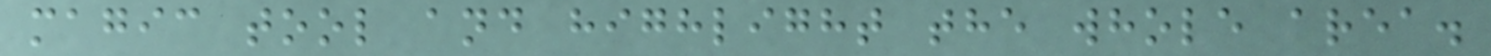magic tool and highlight the whole area.
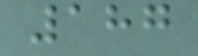187
